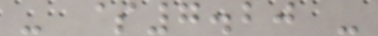- $7.20 -
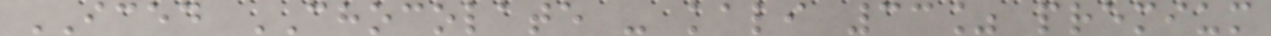ICED CHOCOLATE - kali 33% premium
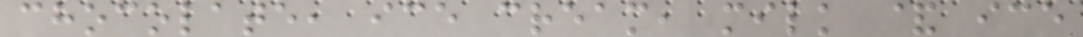chocolate, ice cream, milk & ice
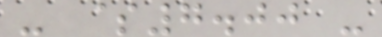- $7.00 -
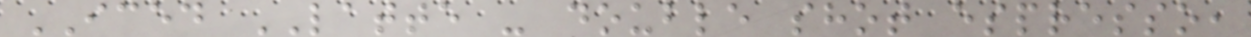ICED LATTE - double shot espresso,
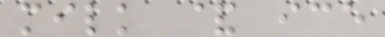milk & ice
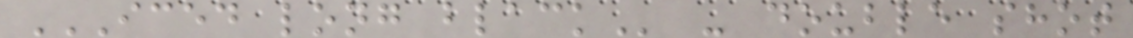ICED LONG BLACK - double shot
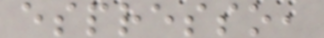espresso,
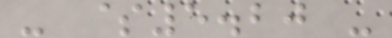- $5.20 -
